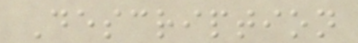Description
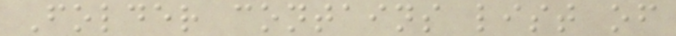Folder contains list of
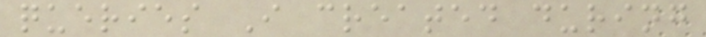queries I created during
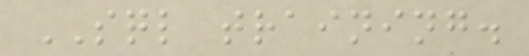SQL training.
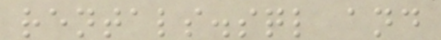rentals.sql and
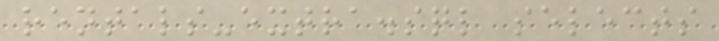rentals-extra.sql selects
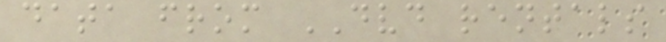data from DVD rentals
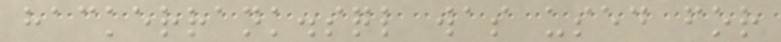hackerrank.sql was used for
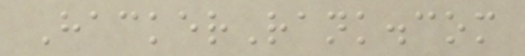HackerRank.com
